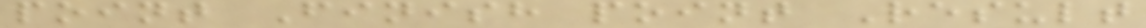point Finish point Result
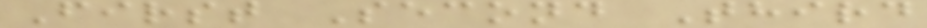First Second Third
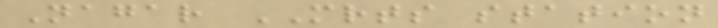Nagar MRTS station
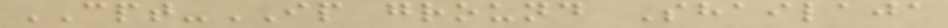CPT-IP ground Shailaja
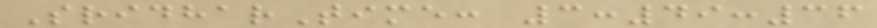SridharTime: 3:49:36
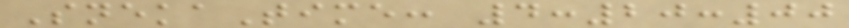SnekaTime: 4:20:00
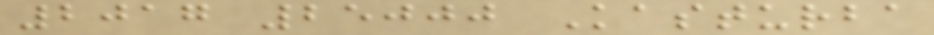2017 25000 Kasturba
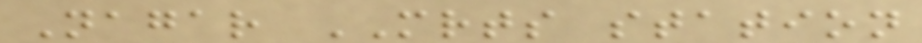Nagar MRTS station
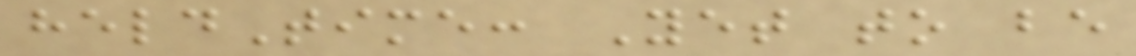heldTime: Yet to be
